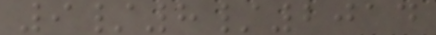9/8/2014
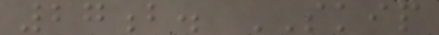27b. SKIP
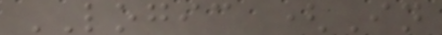LOGIC (In
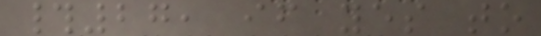#27, if yes to
